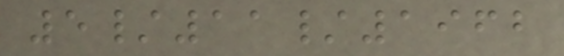5/11/1962
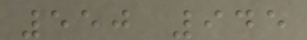550 945
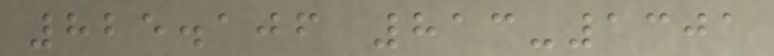825.106 813-1301
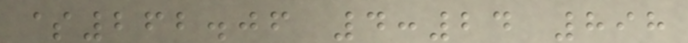$262.06 4:24 898
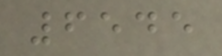6545
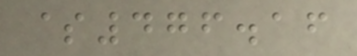$476.16
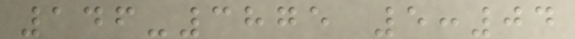146-3875 5:04
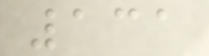131
